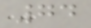74
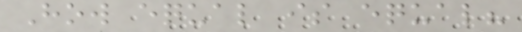How equal is equal?
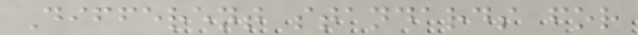Different standards for
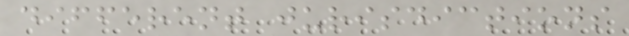different jurisdictions
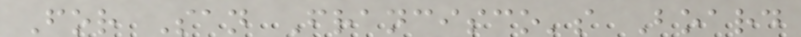For San Francisco's Board
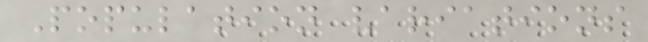Population variations
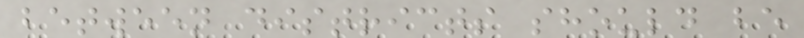between districts should be
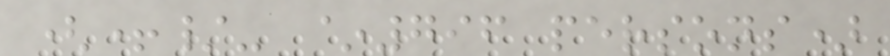(+/- ~796 persons)
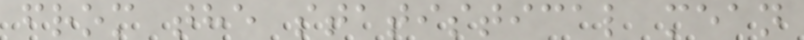from the statistical mean
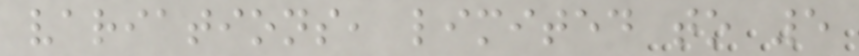variations, limited to 5
